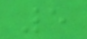5
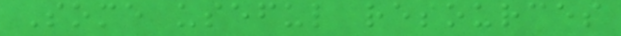Some useful resources
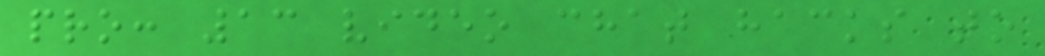pro: 13 video chat hacks to
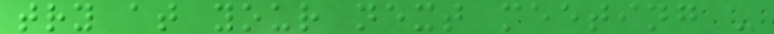try at your next meeting -
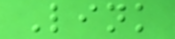Link
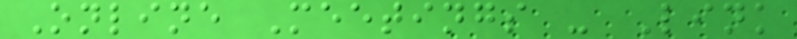Online Meetings - Link
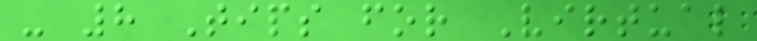- 8 Tips for Virtual
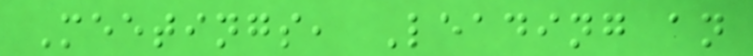Meetings, Leading an
